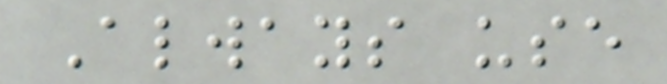Always use
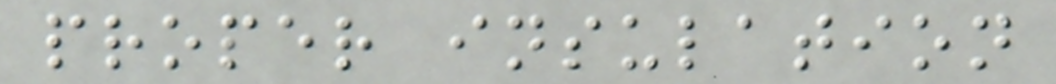proper insulation
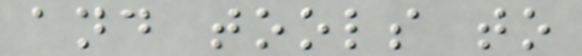and tools to
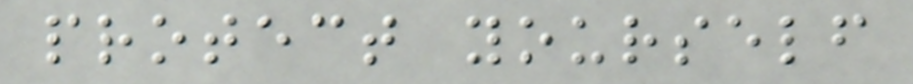protect yourself
